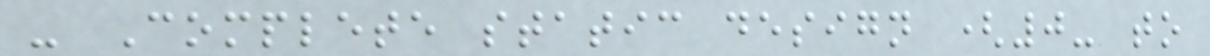- Complete static design (0- to
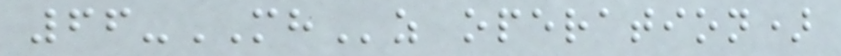66-MHz operation)
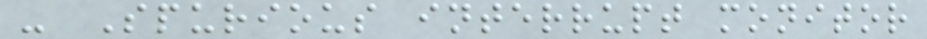- Spurious interrupt monitor
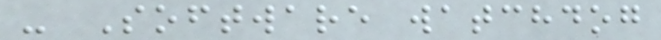- Software watchdog
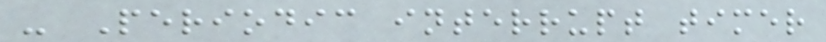- Periodic interrupt timer
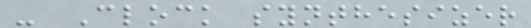- Clock synthesizer
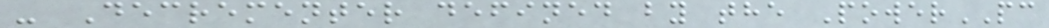- Decrementer defined by the PowerPC
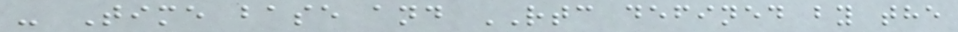- Time base and RTC defined by the
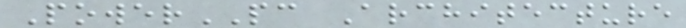PowerPC Architecture
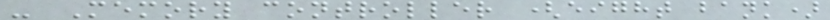- Memory controller (eight bank)
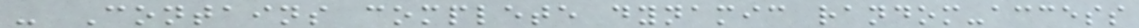- Contains complete dynamic random-access
